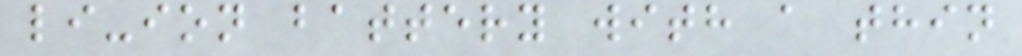li-ion battery with a thin
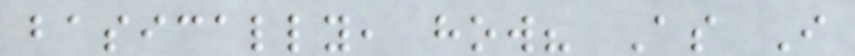basically, how? As I
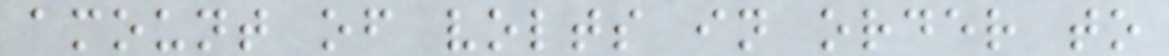amount of volts in order to
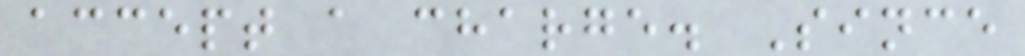accept a charge. Since
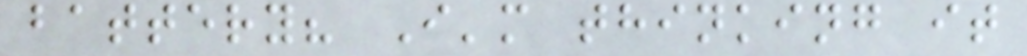battery? I'm thinking it
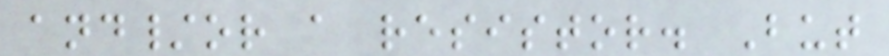and/or a resistor. But
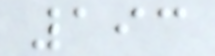193
